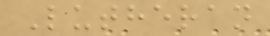Lutheran
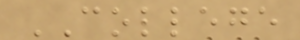COLLEGE
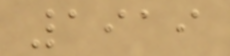1919
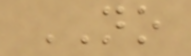NO
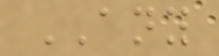ANY
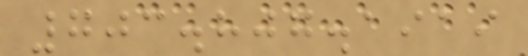703.807.1919
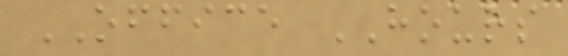OFFICE HOURS
